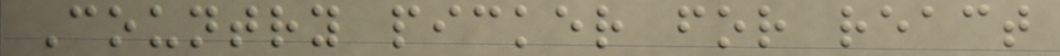Country picker for react
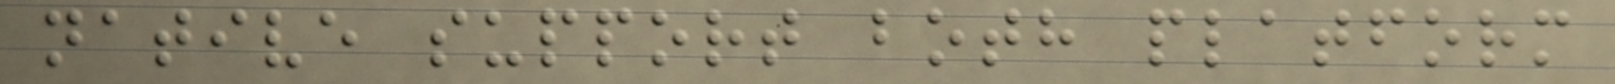native support both platform
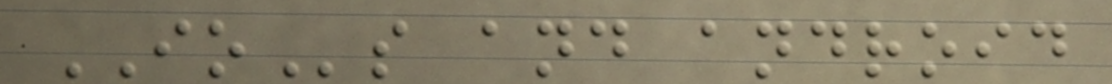IOs and android
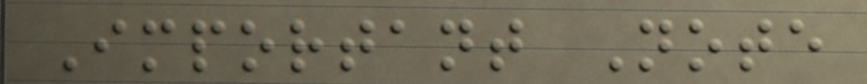Important Note
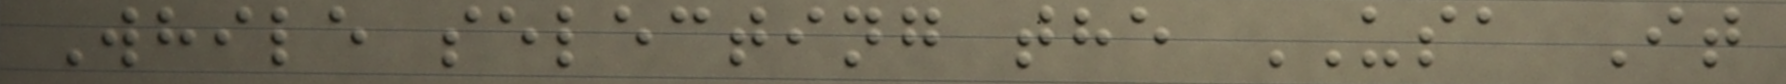While selecting the USA It
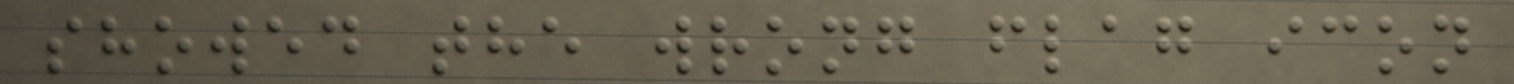showed the wrong flag icon
